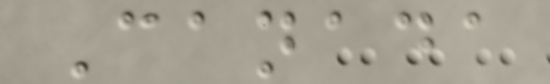Canada
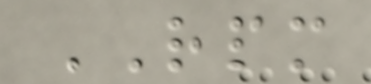RPM
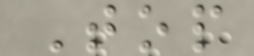Top
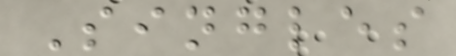Singles
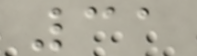31
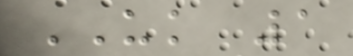UK 1
